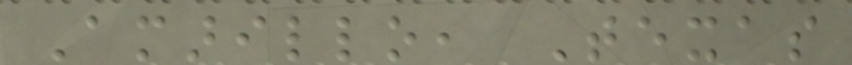Amarillo, Texas
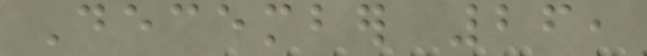December 26,
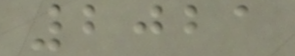2021
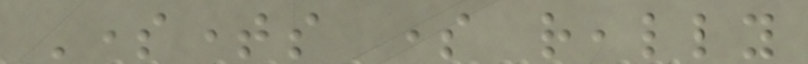Sometimes some really
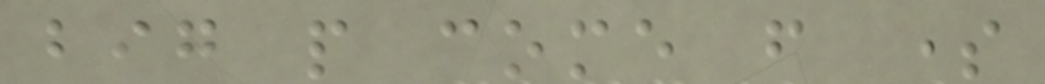big people come from some
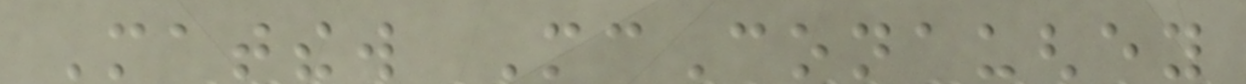Matthew McConaughey
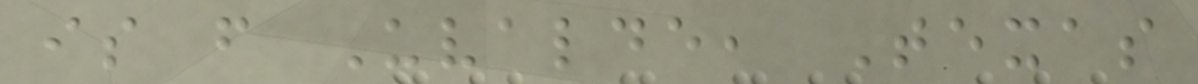is from Uvalde, Texas
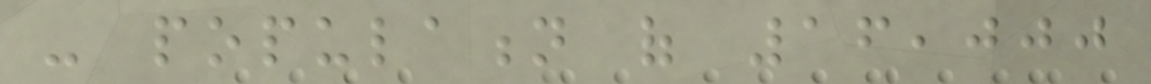- population of 16,000
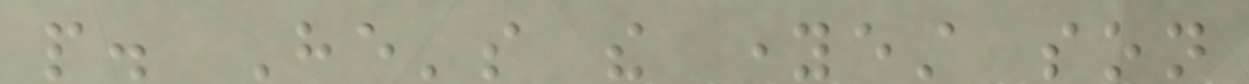people. He's the youngest son
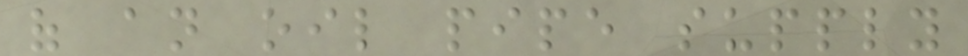of an oil pipe supply
